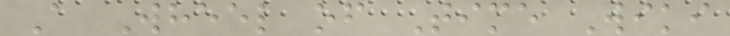A Wheel of Time Wiki
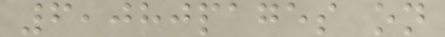6,080pages on
